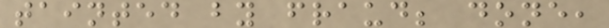tainted by fraud; done,
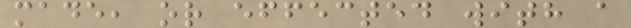made, or effected with a
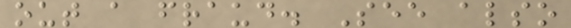out a fraud. See also
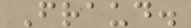Fraud.
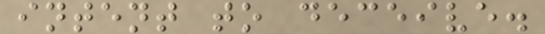intent to deceive.
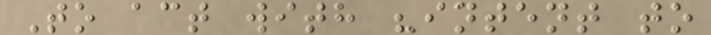To act with "intent to
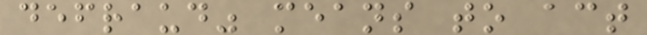defraud" means to act
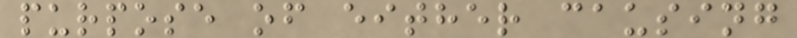purpose of either causing
